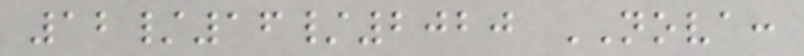12/16/2020 NOVA:
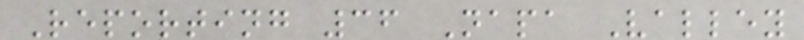Reporting 36 Napa Valley
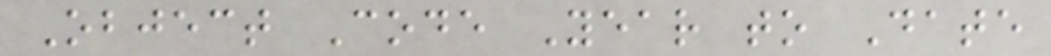Object Code Year to Date
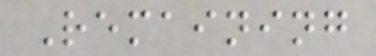Remaining
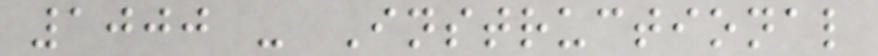1000 - Instructional
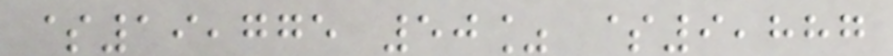$19,775 50% $9,887
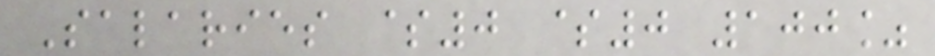Salaries $0 $0 100%
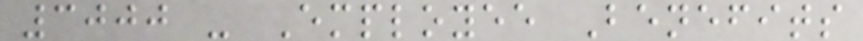3000 - Employee Benefits
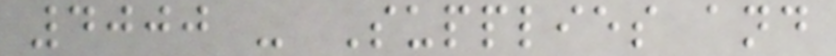4000 - Supplies and
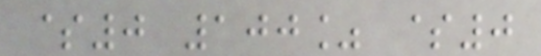$0 100% $0
